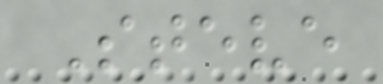Steve
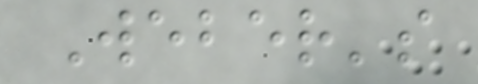Weber's
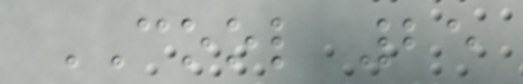COOL 25
